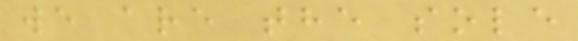we are the sole
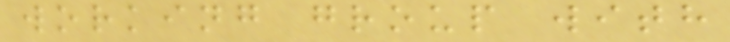working group with
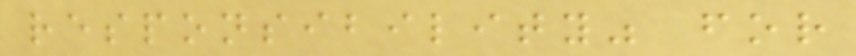responsibility" for
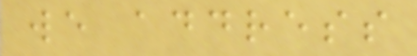we address
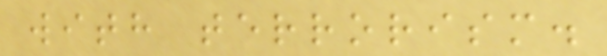with terrorism.
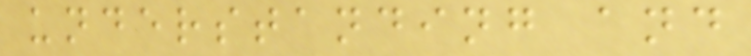understanding and
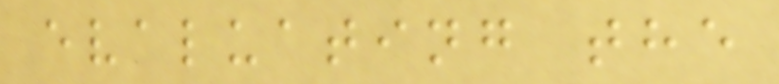evaluating the
